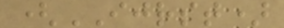(IJRST)
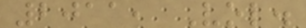2011, Vol.
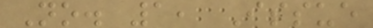No. 1, Issue
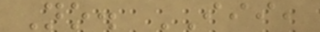No. III,
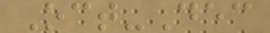Oct-Dec
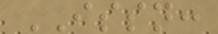ISSN:
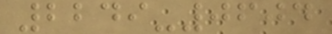2249-0604
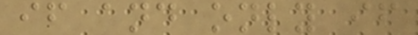if and only if
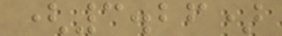(3.26)
